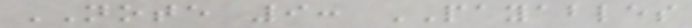NOTE 9: PAYABLES
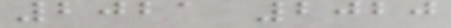2021 2020
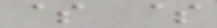$ $
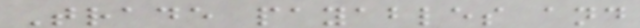Trade payables and
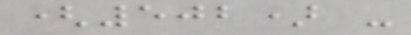(502) -
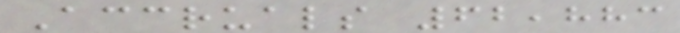Accruals 62,883
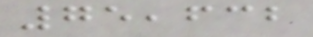75,632
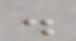.
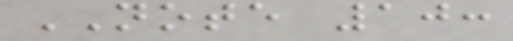NOTE 10:
